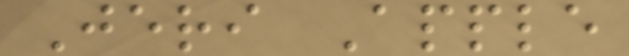Jeri Apple
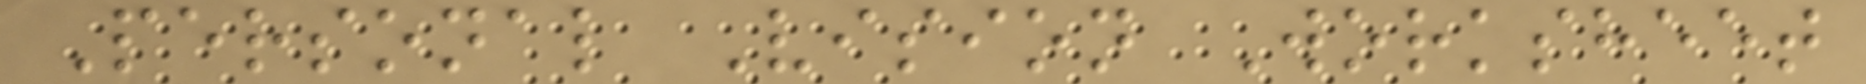Personal Vision Worksheet
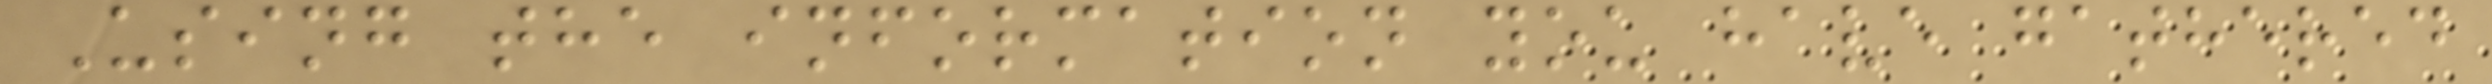Using the information you have gathered
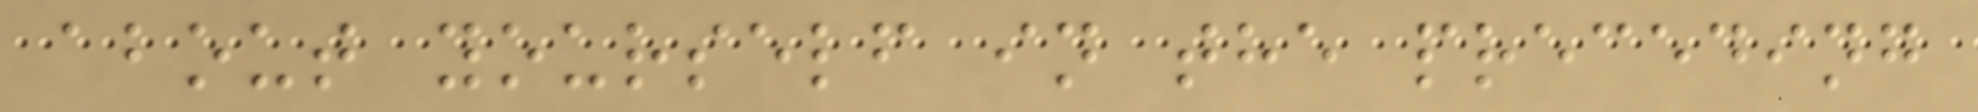about yourself in the preceding
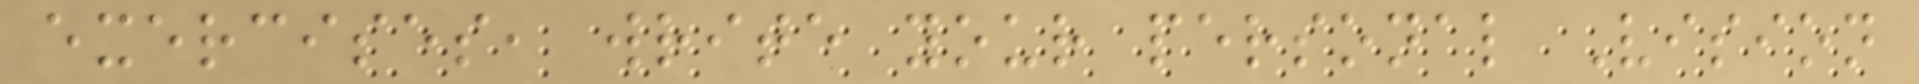exercises, write your personal Vision
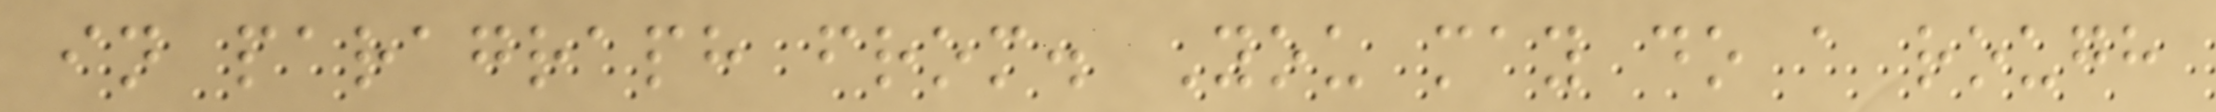in paragraph from. You may do a rough
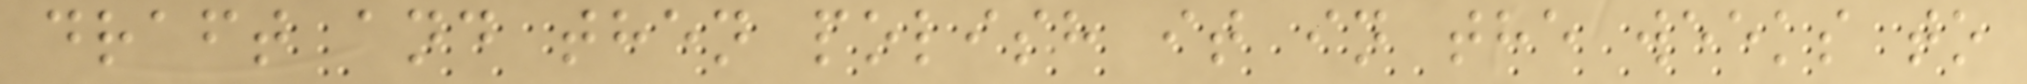draft and then polish it in the weeks to
